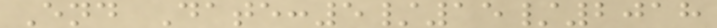End Date:5/15/2018
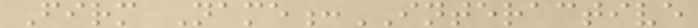Firm Name:INTERACTIVE
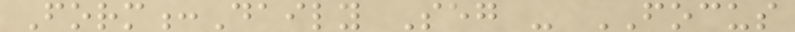Form:Daily Seg - FOCUS
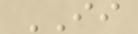II
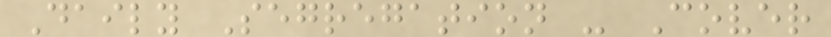Daily Segregation - Cover
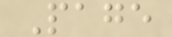Page
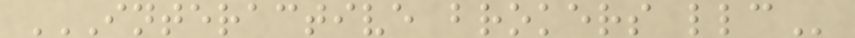INTERACTIVE BROKERS LLC
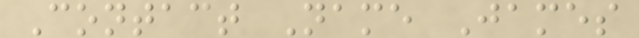Contact Name James
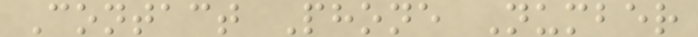Contact Phone Number
